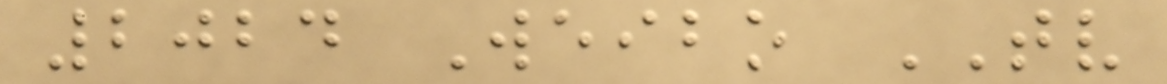2024 Weibo TV
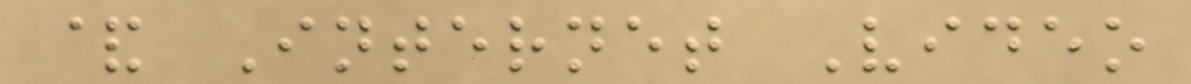& Internet Video
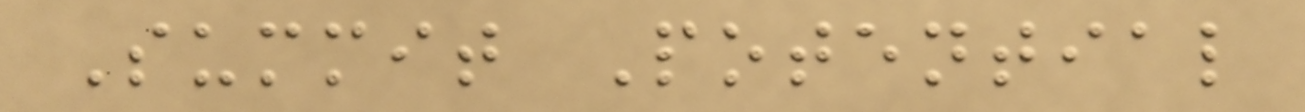Summit Potential
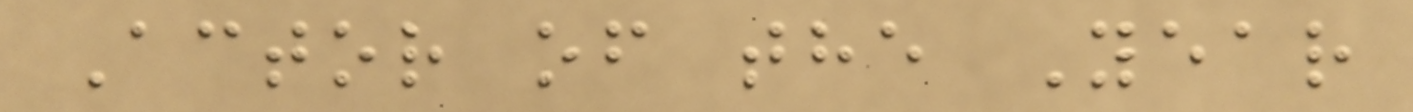Actor of the Year
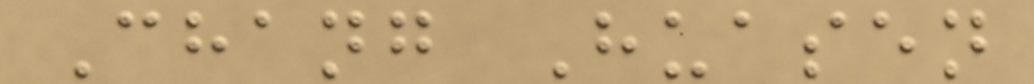Chang Huasen
